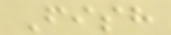Fish
